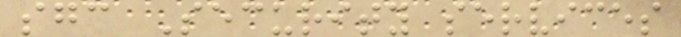sgc Security services
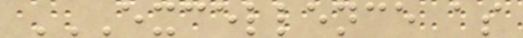EXCELLENCE AS
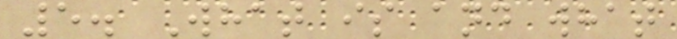5. What is and what
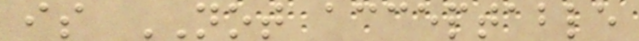is NOT acceptable
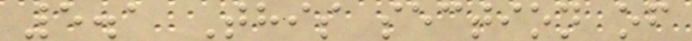5.1 This section of
